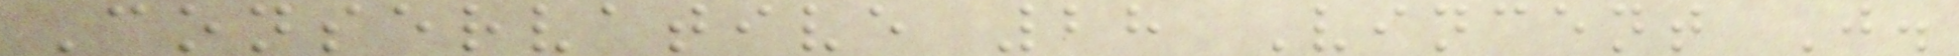Conservative 28 Vincent J.
